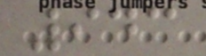943
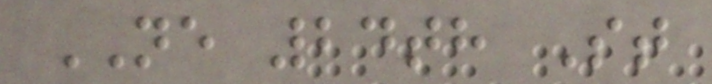NE 24th St
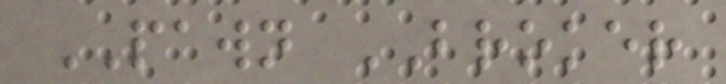PAWN BROKER
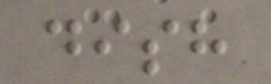dish
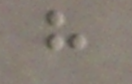h
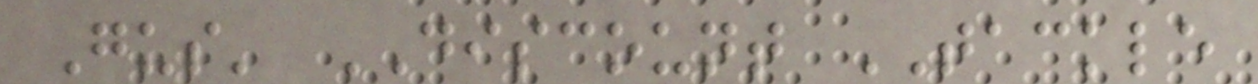Gus' DISCOUNT TACKLE
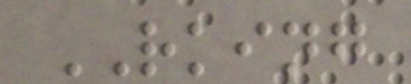RKING
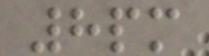8pm
